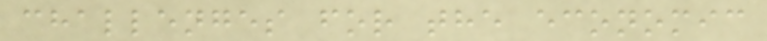challenges for the economic
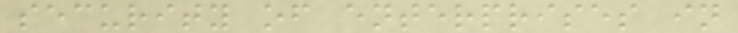security of enterprises in
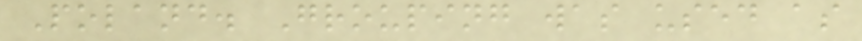Poland. Grouping was used as
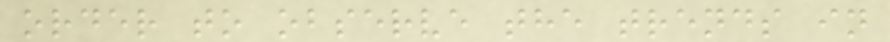order to observe the trends in
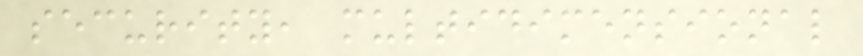security, multidimensional
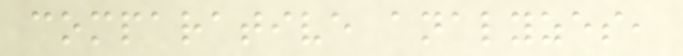comparative analyzes,
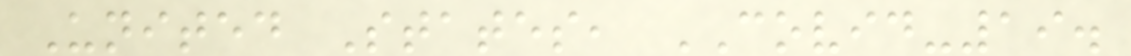United States, COVID-19.
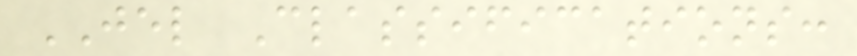JEL Classifications:
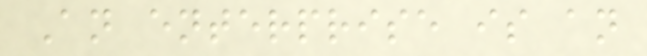An enterprise is an
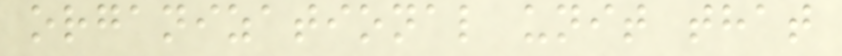organizational unit that
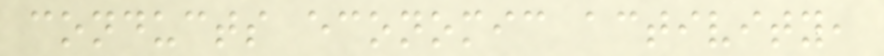conducts economic activity,
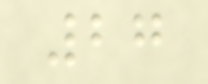27
